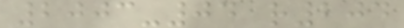2003-04 r204
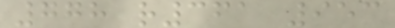778 r361 953
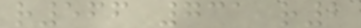r566 731 r2
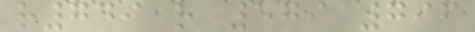r749 r 579 796
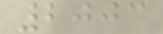2003
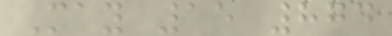May 15 874
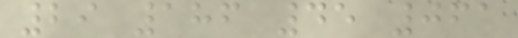29 186 45 061
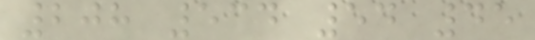208 534 54 45
